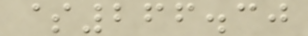$266.30
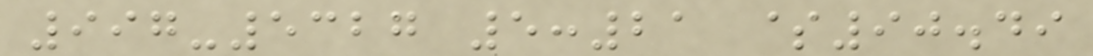997-5327 5:21 $90.49
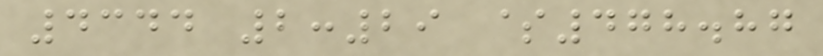4344 2:29 $478.87
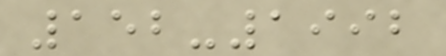152-1992
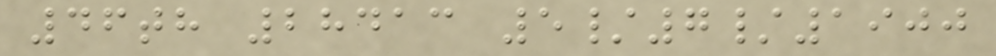46th 28413 5/7/1900
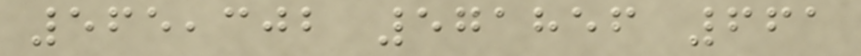565,302 571856 661
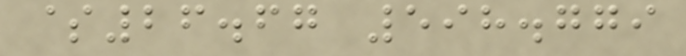$26.67 598.779
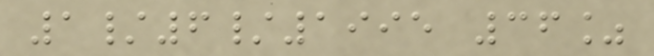1/6/1995 36%
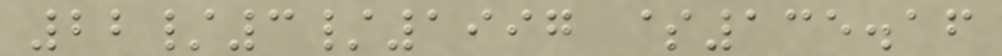22/3/1997 $135.16
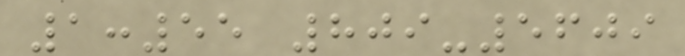1:55 809-5609
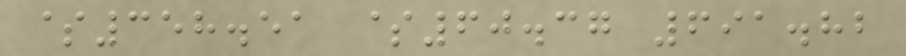$358.51 $60.37 691.82
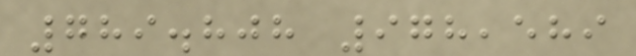789.808 978,589
